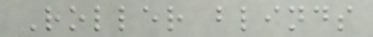Roller blinds
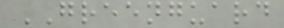GREENGUARD
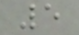5
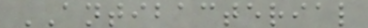ANTIBACTERIAL
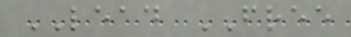LEAD FREE
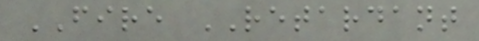FIRE RETARDANT
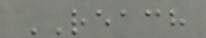REACH
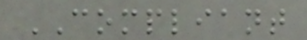COMPLIANT
